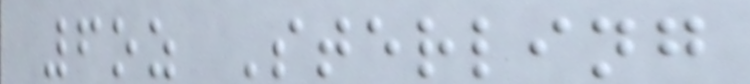6oz Sterling
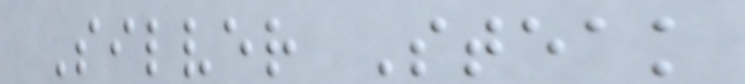Silver Steak
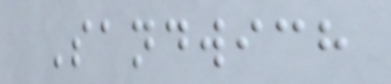Sandwich
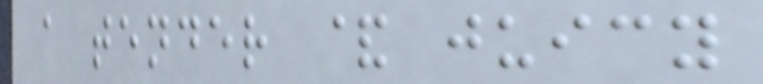a tender & juicy
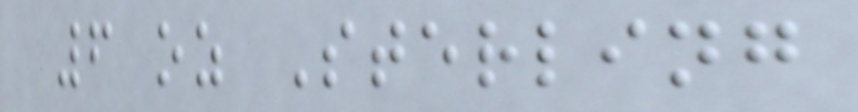6 oz Sterling
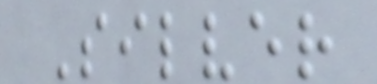Silver
